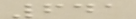641
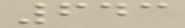643
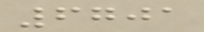6701
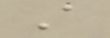A
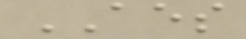AES
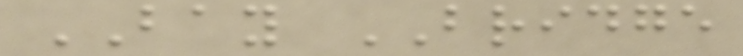BAY BRIDGE
